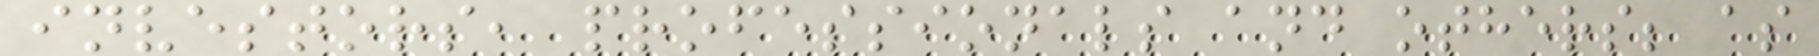investors, professionals and others; as
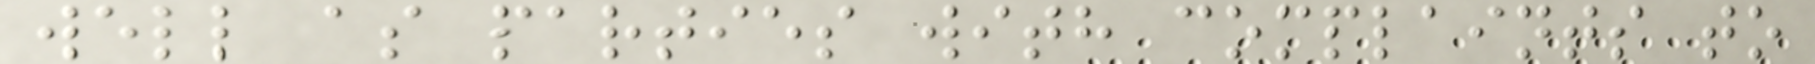well as parties with complaints to
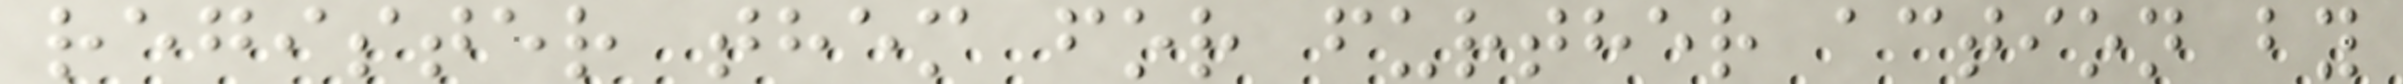register them for further action by
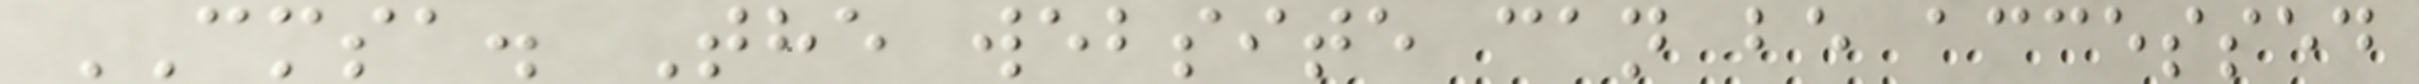CMSA. The website can be accessed
